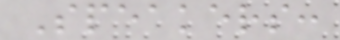Speakers:
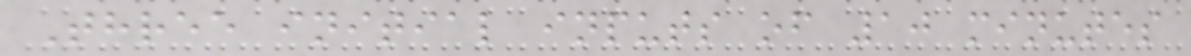Three initial inputs of 10 minutes
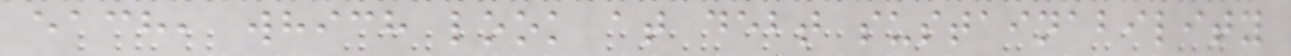each, which look at debt sustainability
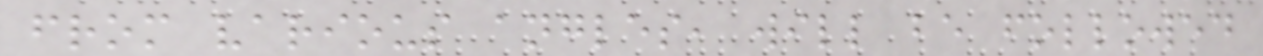from various angles, will be followed
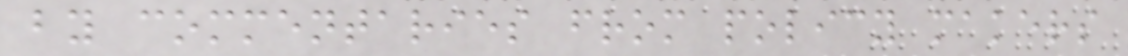by commentaries from policy makers
